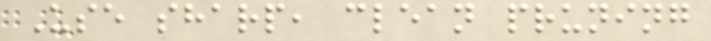Use sharp, clean pruning
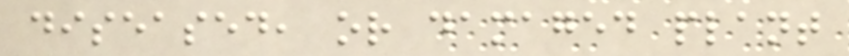diseased, or damaged plant
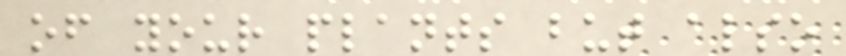of your plants but also
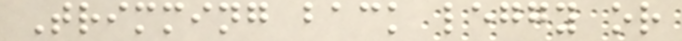Trimming back leggy or
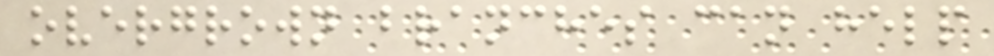overgrown branches can help
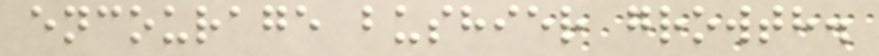encourage bushier growth.
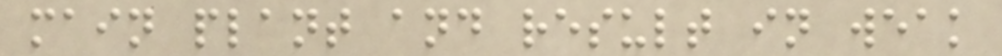main plant and result in weak
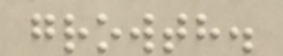growth.
